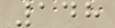148
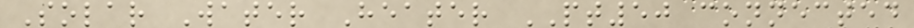Solar Water Heater PT50 connected
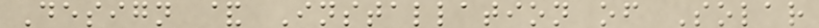Design & Installation of Solar
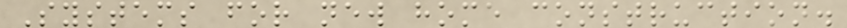Systems for new home construction.
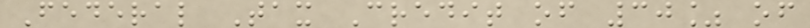Federal Tax Credit of 30% of
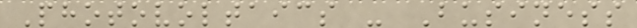Photovoltaics - Business
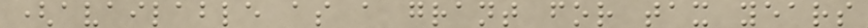(available as a grant for tax years
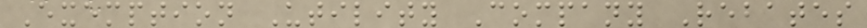Exemption Utility Company Rebates
